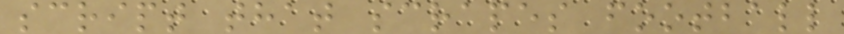script that scrapes football
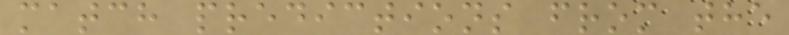match predictions from the
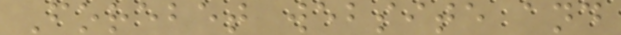Forebet website and
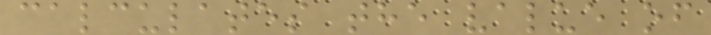calculates the value of
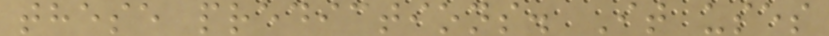these predictions. It uses
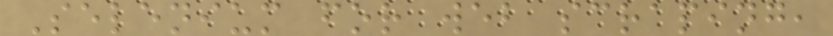Selenium for web scraping,
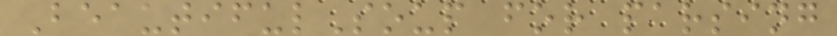BeautifulSoup for parsing
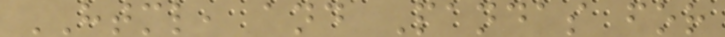HTML, and Pandas for
